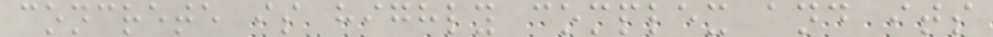concrete is highly complex and its
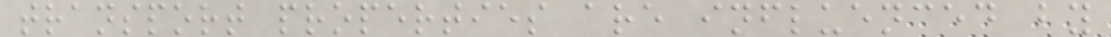transport properties are influenced by
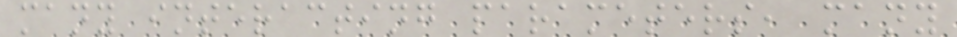many interacting parameters, many
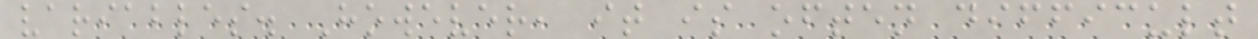variables. However, it is often difficult
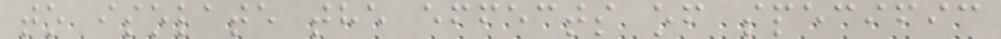to isolate the effects of specific
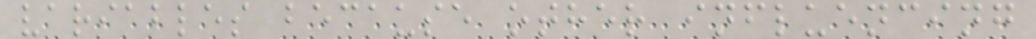variables because other influencing
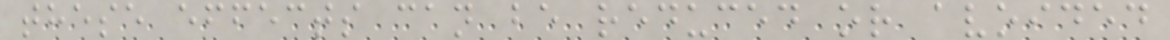these effects can be reduced or avoided
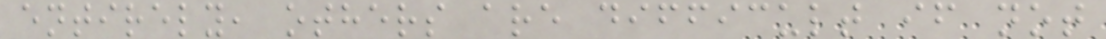entirely, others are difficult if not
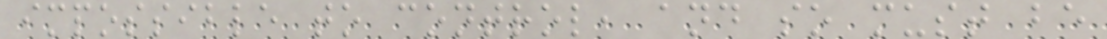impossible to control, and so must be
